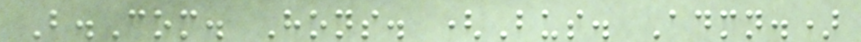B.Com. Hons. (Bus. Admn.)
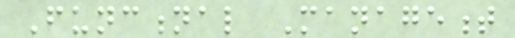Functional Management
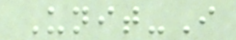Unit-I
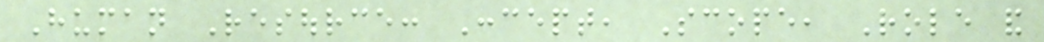Human Resource: Concept, Scope, Role and
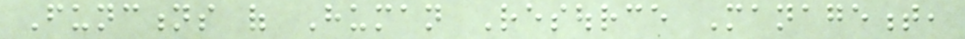Functions of Human Resource Management,
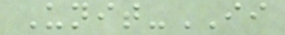Unit-II
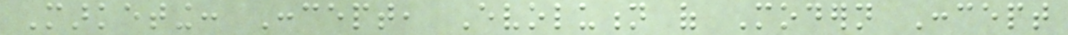Marketing: Concept, Evolution of Modern Concept
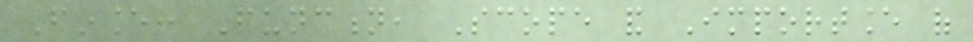Finance: Function, Scope and Importance of
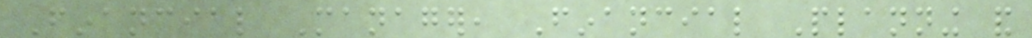Financial Manager, Financial Planning and
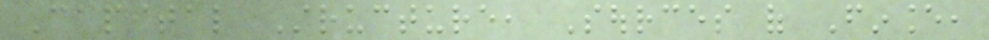Capital Structure, Sources of Finance,
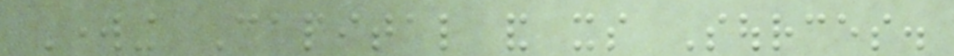Working Capital and its Sources.
